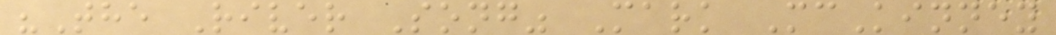"The River Song" Mark McKinney
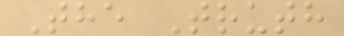The Truth
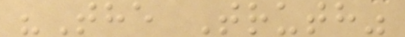"The Truth"
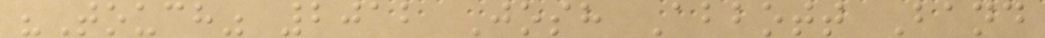"Touch" 2012 Josh Abbott Band
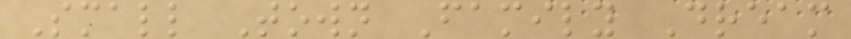Small Town Family Dream
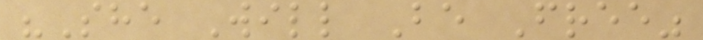"She Will Be Free"
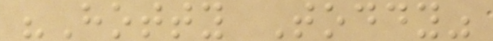"Hotty Toddy"
